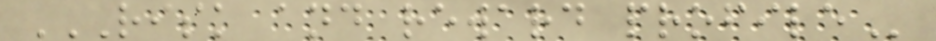RISK AND REWARD PROFILE
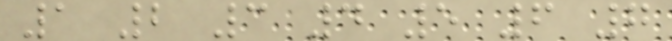1 2 3 4 5 6 7
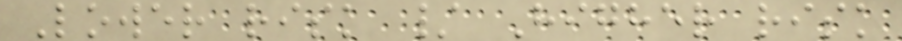Lower risk / Higher risk
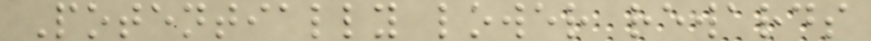Potentially lower rewards
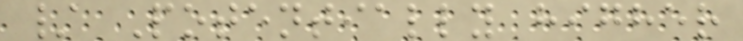/ Potentially higher
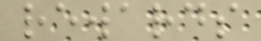rewards
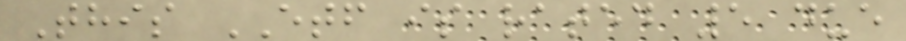This ETF is rated 5 due
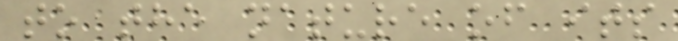to the nature of its
